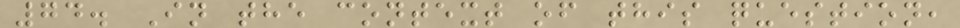74. In the context of this question,
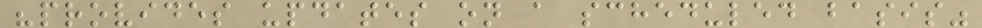"provides updates on a scheduled basis"
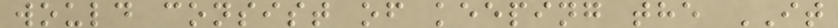would consist of keeping the IT
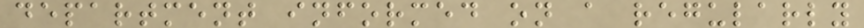department informed on a regularly
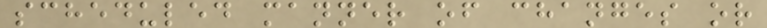scheduled manner of changes or
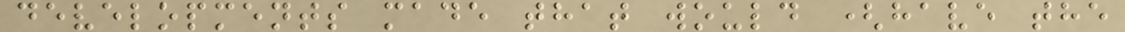developments made that would (have the
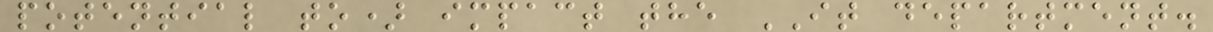potential to) impact the IT department.
